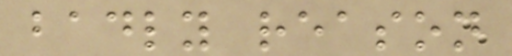badly reason
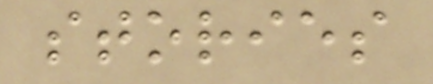stories
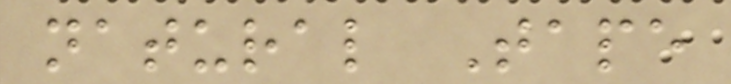natural Tape
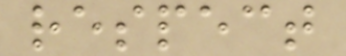respect
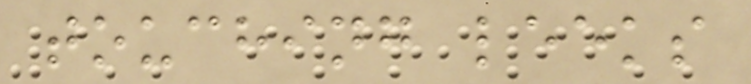touching leeks
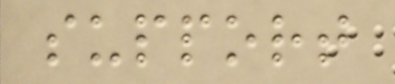support
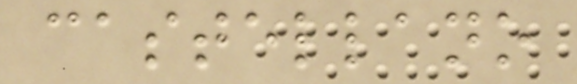castellano
